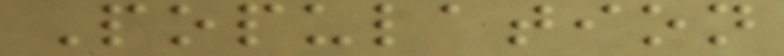Population
